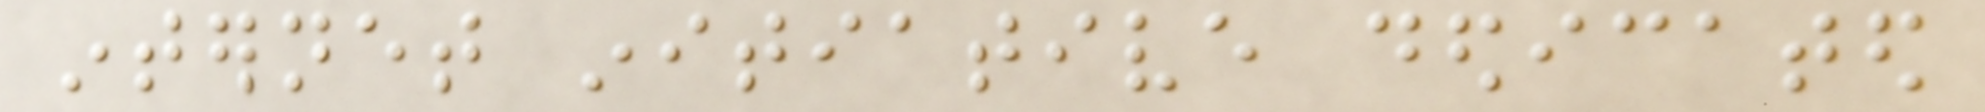internet initiative dedicated
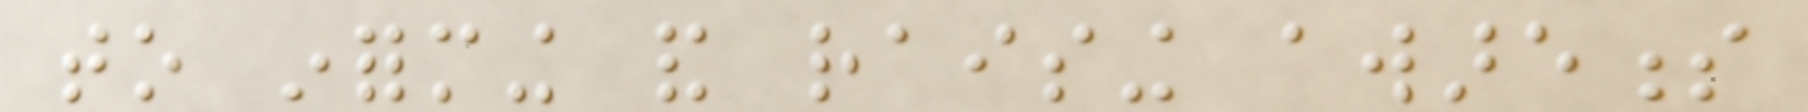to informing and raising awareness
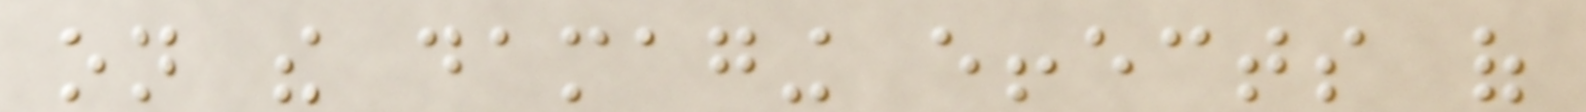on the damaging effects of
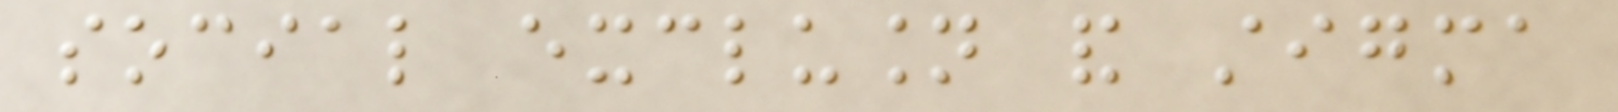social exclusion and stigma
